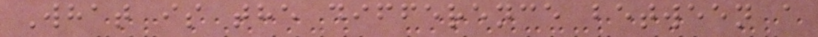What is the difference between a
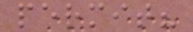permit?
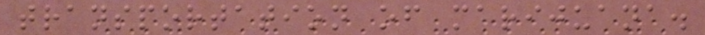transportation of marijuana.
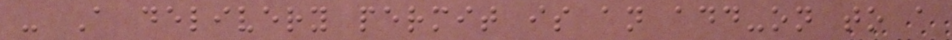- A delivery permit is an add-on to a
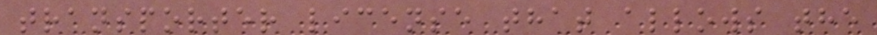transporter license that allows the
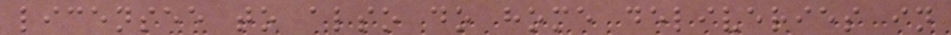licensee to also do home deliveries in
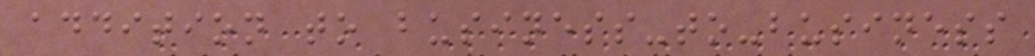addition to business-to-business
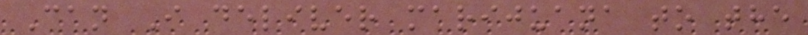Can I deliver marijuana to the
